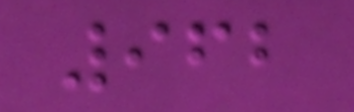962
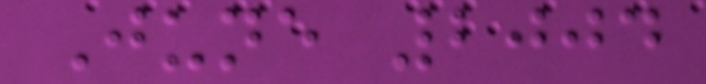June 2004
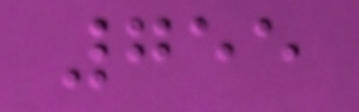755
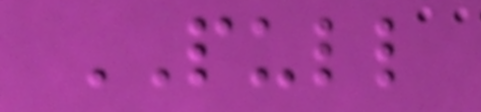PULL
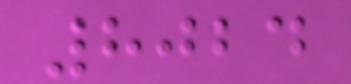8024
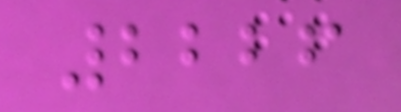2226
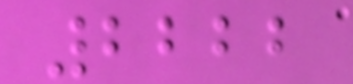2222
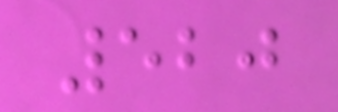520
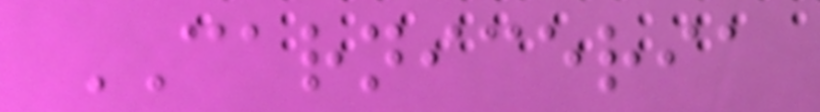CARNICERIA
